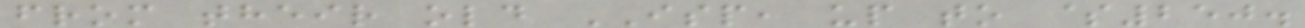from their old ISP, up to $250.
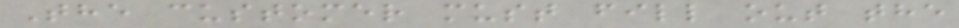The customer must fill out the
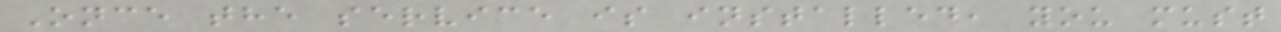Once the service is installed, you must
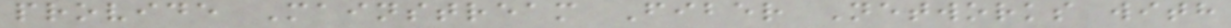provide Mainstream Fiber Networks with
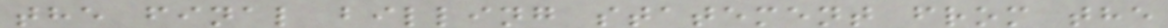the final billing statement from the
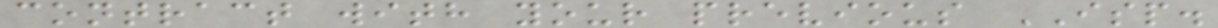contract with your previous ISP.
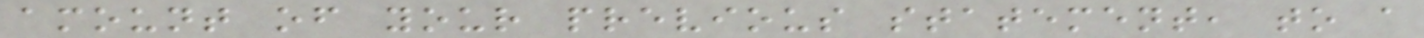amount of your previous statement, to a
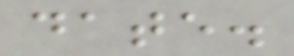date.
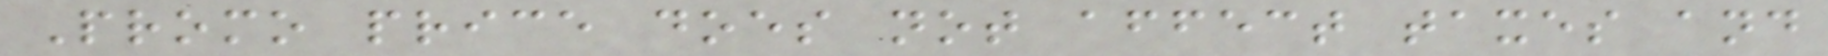Promo price does not affect taxes and
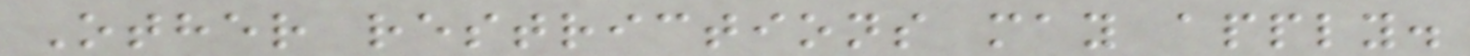Other restrictions may apply.
